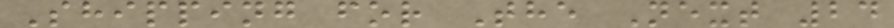Shipping for The Next 24
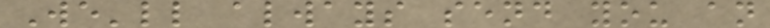We'll always send you an
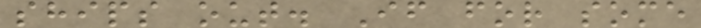ships out. If for some
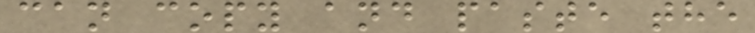can copy and paste the
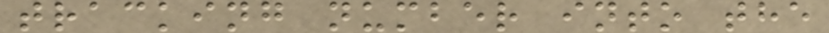tracking number into the
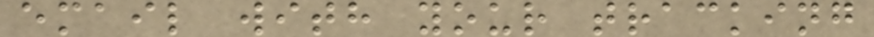email with your tracking
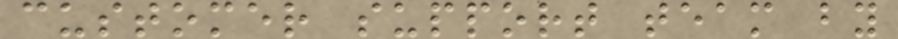customer support team by
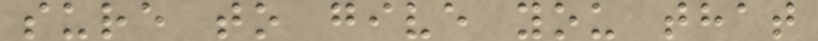sure to give you that
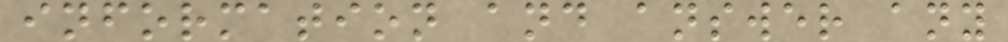information and answer any
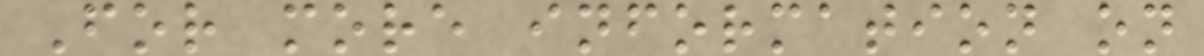For more information on
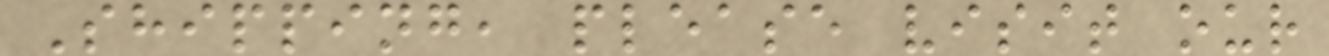Shipping, please visit our
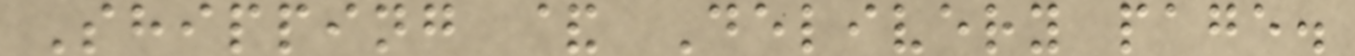Shipping & Delivery page.
